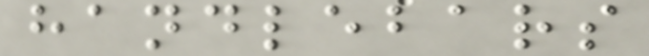handlebars
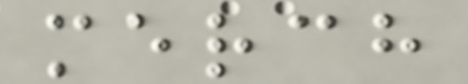merch
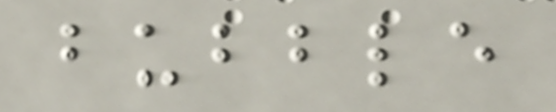bubble
